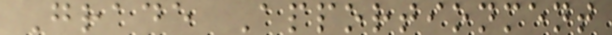Grade Apportionment
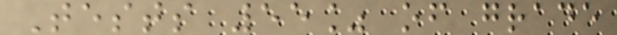Tests 55% of grade
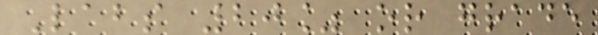Labs 20% or grade
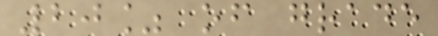20% of grade
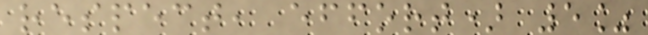respect, effort) 5%
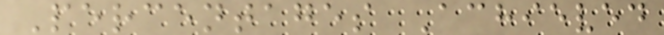Percentages Achieved
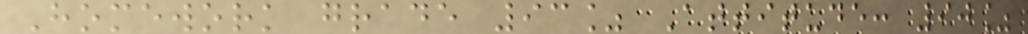Homework grade 93% Attitude: 90%
